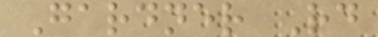Gardner Rd
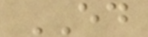ED
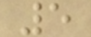5
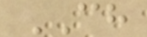CH
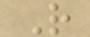R
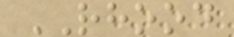RHOOD
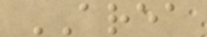AREA
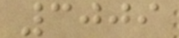3009
